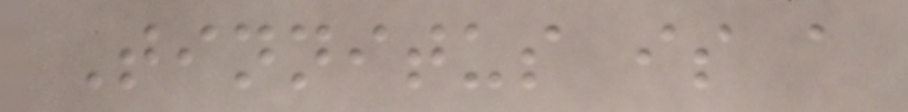Tinnitus is a
